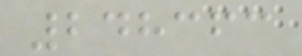248363
